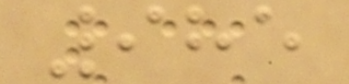985
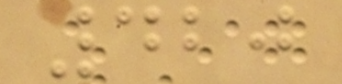420
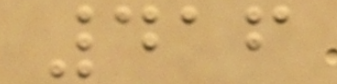416
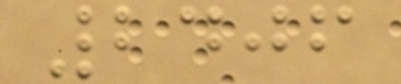2406
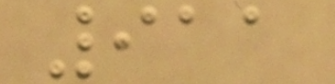911
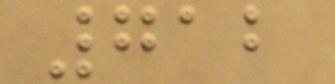712
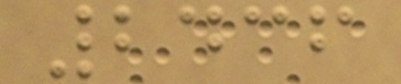2436
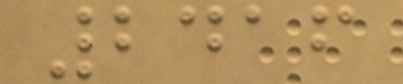2416
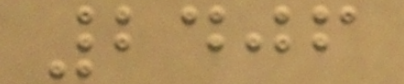2406
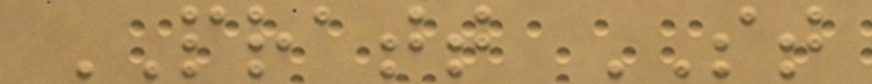PRATT ST
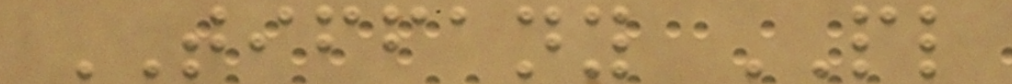TIFFANY PL
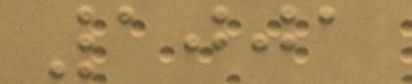1001
